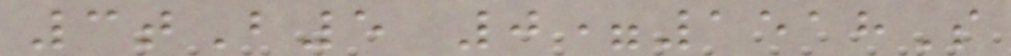3tB5 0=1518S
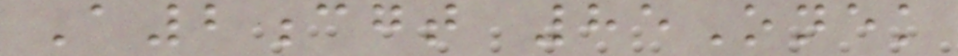A2cgt 85Onek
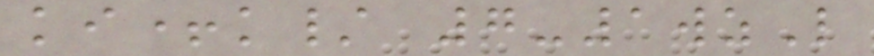ki+k/ 7-1wzL
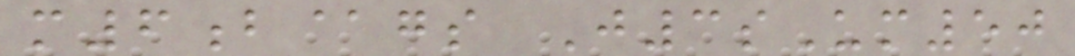m6b@gs J3sUm50
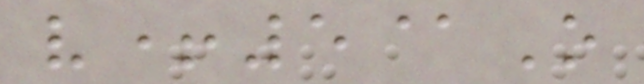v+5@O
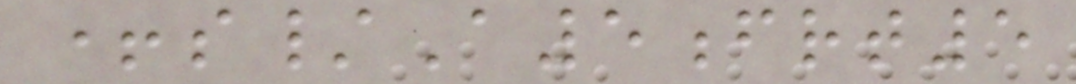+s/A5frt5
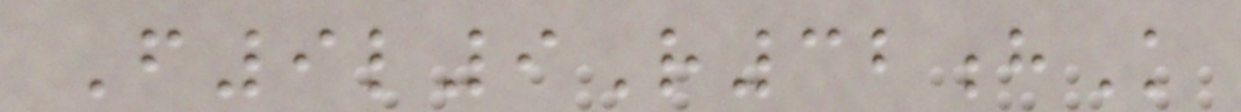F9l9R32hK
